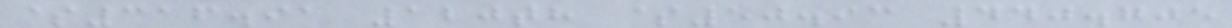$316.91 120th $50.93 440.705
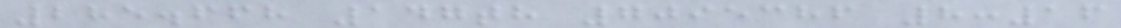285.668 147th 7095386 8:16
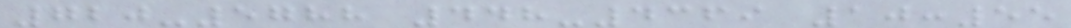720-5788 448-4369 10:55
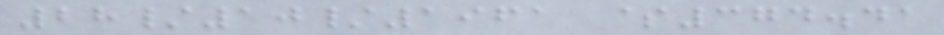28/10/1961 $374.41
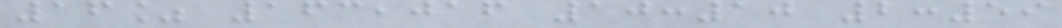16% 163,016 10:10 2:59
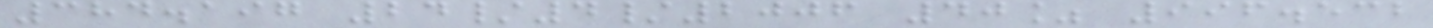384.197 24/4/2006 40% 996.532
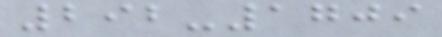292-1709
